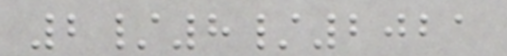2/8/2021
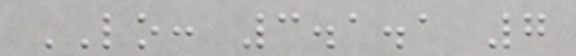LO: 3.1.1 7
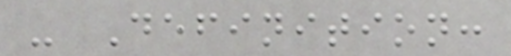- Definition:
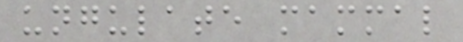ungulate mammal
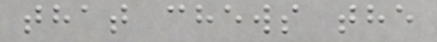that chews the
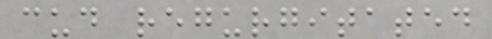cud regurgitated
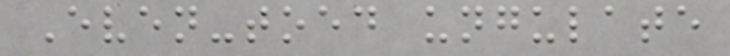Even-toed ungulate
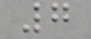7
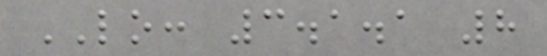LO: 3.1.1 8
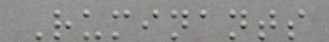Ruminants
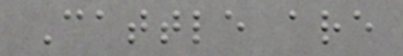Cattle are
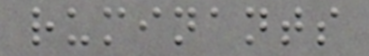ruminants
